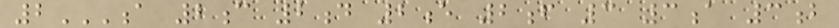2A 2C 2D 2E 2F 3 3A 3B
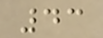43
